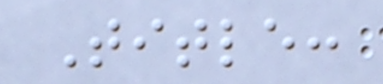Title:
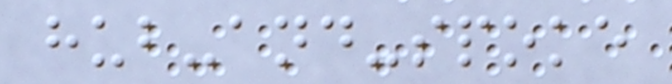hub-and-spoke
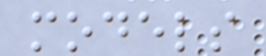models
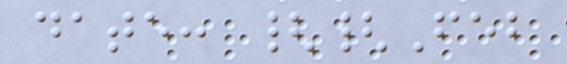date: {{Feb
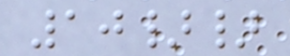10}}
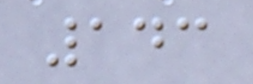143
